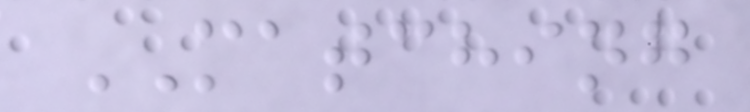MATCHING
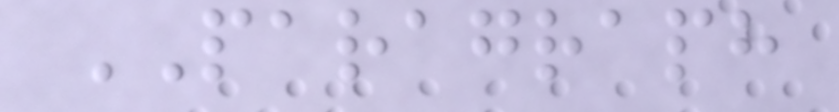PARAGRAPH
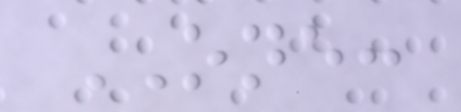ONE:
